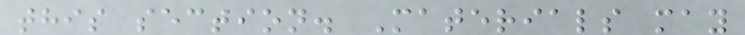this section. Materials may
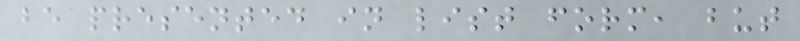be presented in list form, but
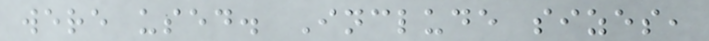were used. Include sizes,
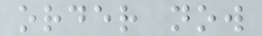order now
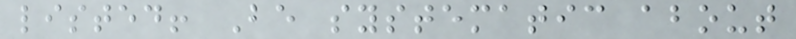listed! Be systematic about
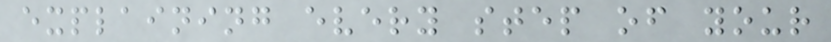explaining every step of your
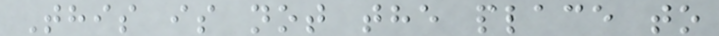This is not the place to
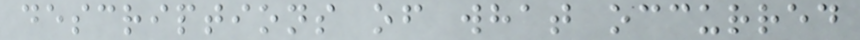descriptions of what occurred
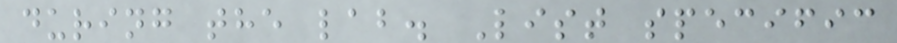during the lab. List specific
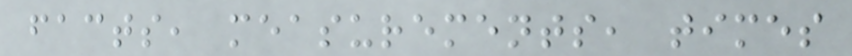facts, measurements, times
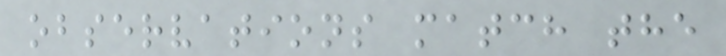observations match the
